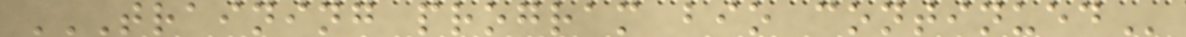TRAINING PROGRAM BIO CONTINUED
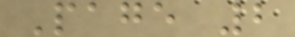Page 2
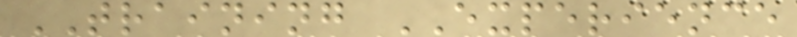TRAINING EXPERIENCE
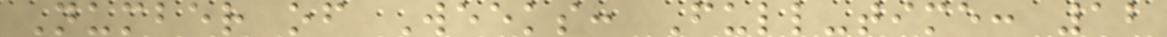Number of Weeks: Full-time: 12
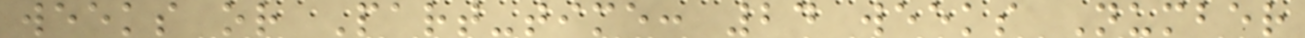weeks or Part-time: 24 weeks Number
